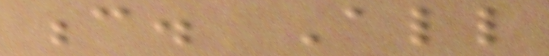c. All
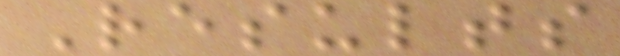Results
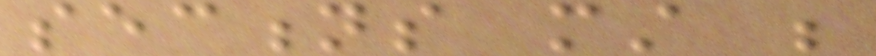sections must be
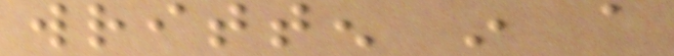written in a
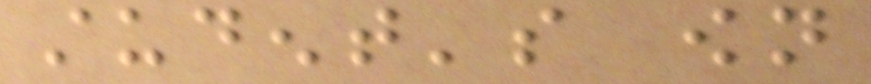student's own
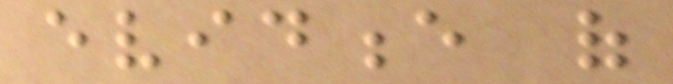evidence of
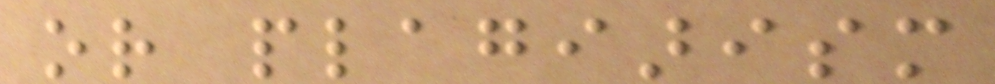or plagiarism
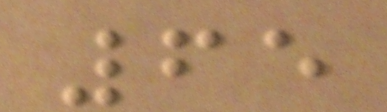65
